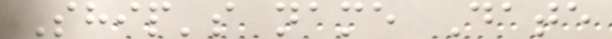Ship's name Date
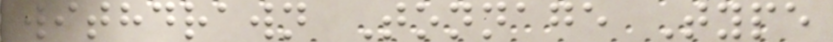withdrawn Tonnage Type
